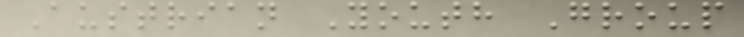Austrian Youth Group
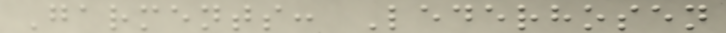Garments: Lederhosen
